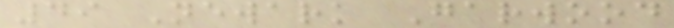49 Newark Garwood
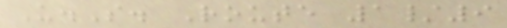U.S. Route 1/9
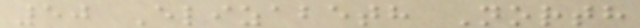50 Elizabeth North
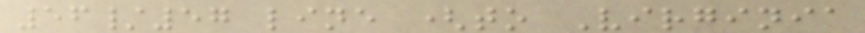56/57 line (to Virginia
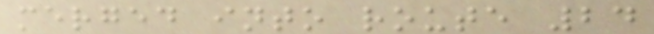merged into route 24
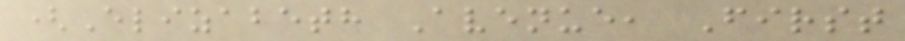(Elizabeth Avenue, First
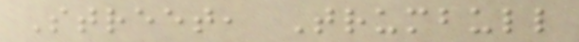Street, Trumbull
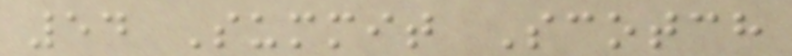54 Summit Scotch
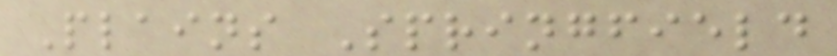Plains Springfield
